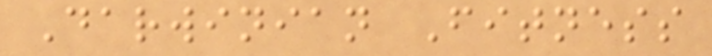Darwinian Fitness
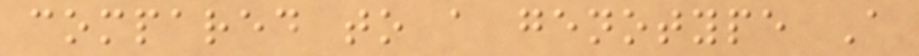compared to a genotype A
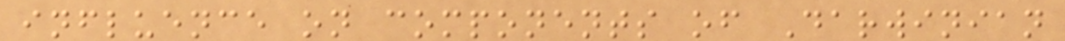influence on components of Darwinian
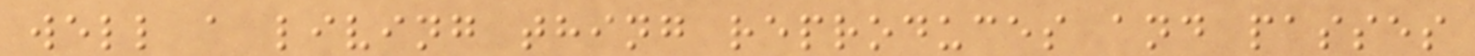well a living thing reproduces and passes
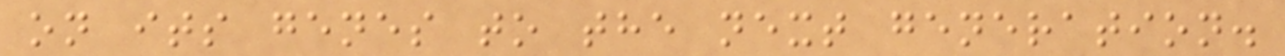on its genes to the next generation.
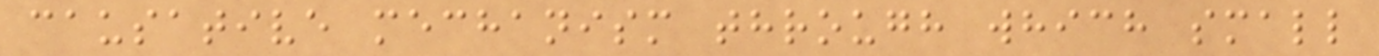causative mechanism through which small
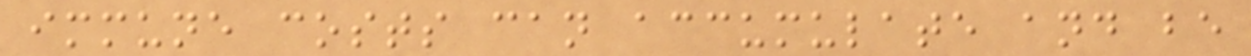immune costs can accumulate and be
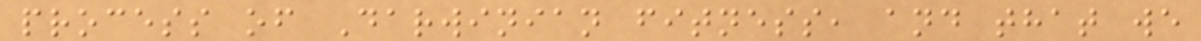process of Darwinian fitness, and that we
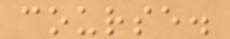course.
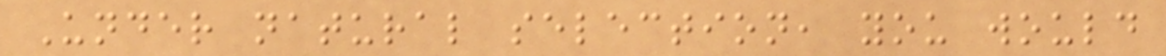Under natural selection, you would
